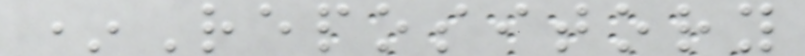*Repository
